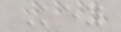Key
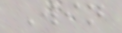Win
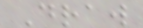Draw
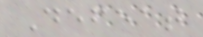Defeat
